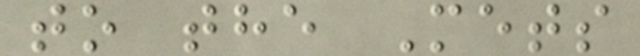to the Mets
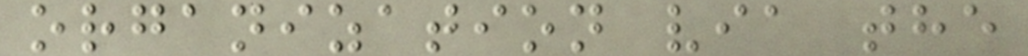organization via the
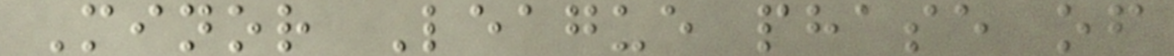Minor League phase of
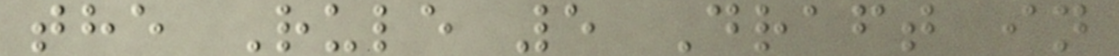the Rule 5 Draft in
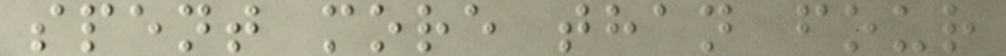spent more than four
